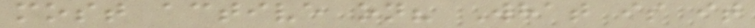most active on? What is it
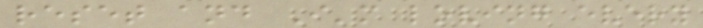reset and I'm loving every
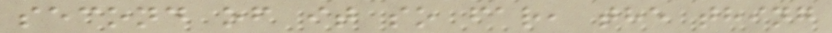second of it so far, the thing
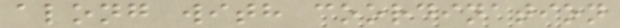along with coordination
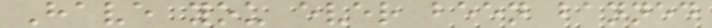Have you ever been banned
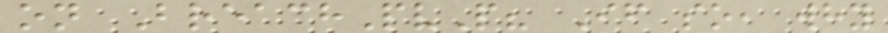on BreachPvP? If so, why
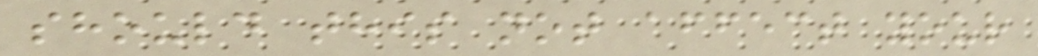should this not affect your
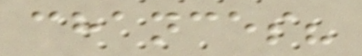chances?
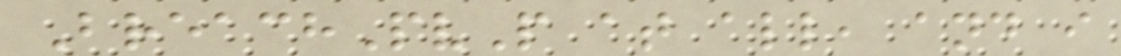BreachPvP at all, and i
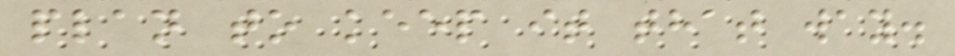plan to keep it that way.
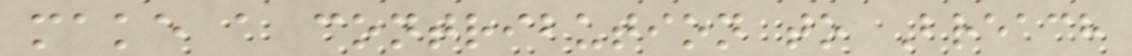make a contribution to Breach
